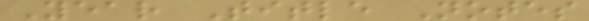Year Title Notes
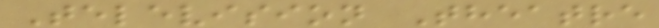Television Theatre
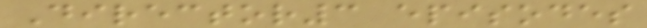Director3 episodes
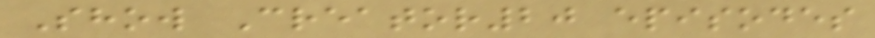Show Creator20 episodes
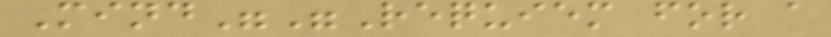Mind""Requiem for a
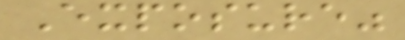Exposure"
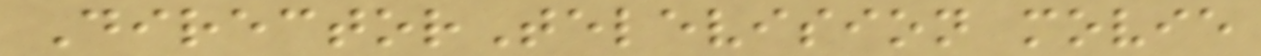DirectorTelevision movie
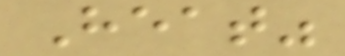Heat"
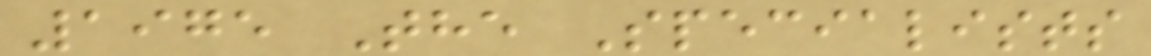1975 The Specialists
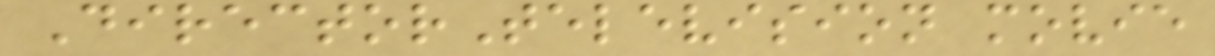DirectorTelevision movie
